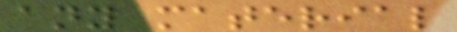any material
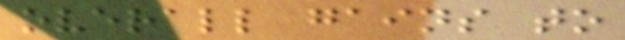overall gains to
